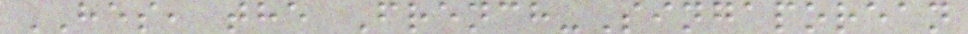HES, the French-Singaporean
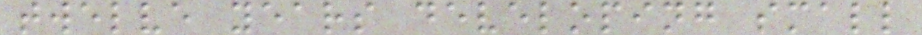twelve years developing small
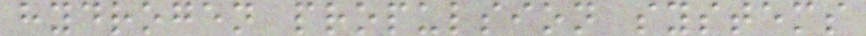hydrogen propulsion systems
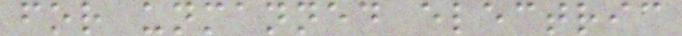for unmanned electric
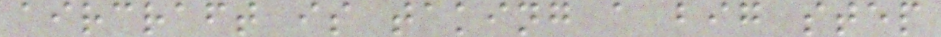aircraft is taking a big step
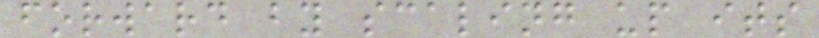forward by scaling up its
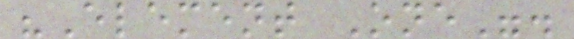"Element One".
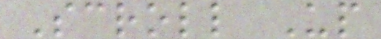Scroll Up
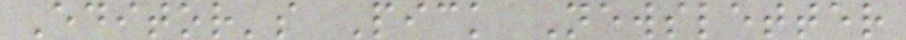Editor's Pick Newsletter
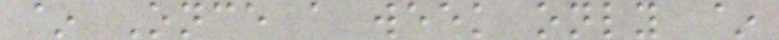~ Once a week only ~
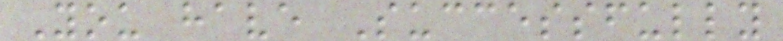You have Successfully
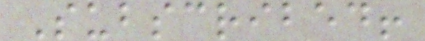Subscribed!
